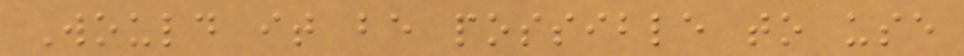Would it be possible to use
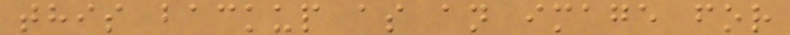this backup as an image for
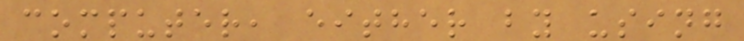computer, either by using
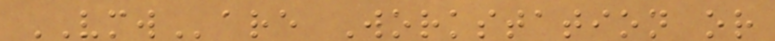VMWare Workstation or
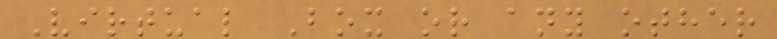Virtual Box or any other
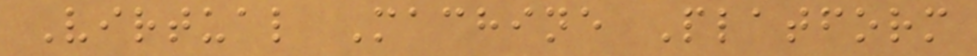Virtual Machine Platform
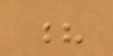?
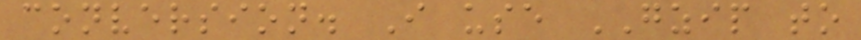conversion. I use GZIP to
